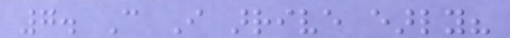7. Can I arrive early?
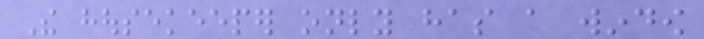The housekeeper only has a window
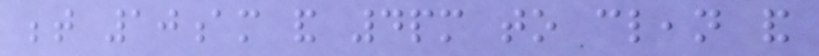between 10am and 4pm to clean and
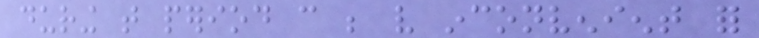during that period can be very inconvenient for
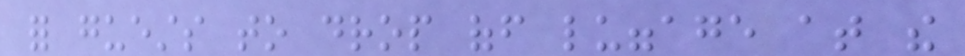for guests to drop off luggage at the
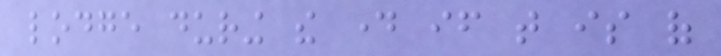lodge during the day if that is of
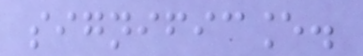significance.
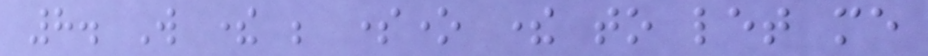8. Will there be someone there to let me
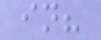in?
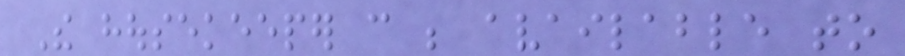The housekeeper can be available to
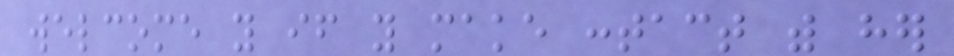welcome you if you make contact with her
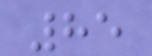85
